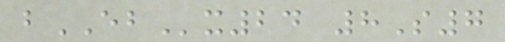bEBx24 8S7
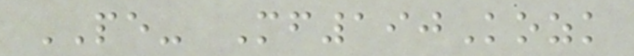PE- Mf190Kozk
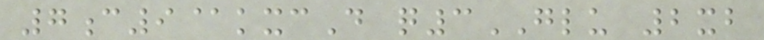7c9@kxcD q3GLU 2xb
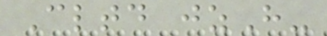Cltd jzH-
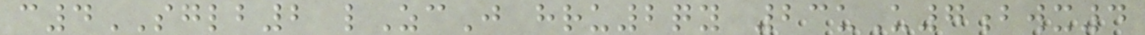c4SGLB2 lZcJ hru2qy 23uU7bwx4
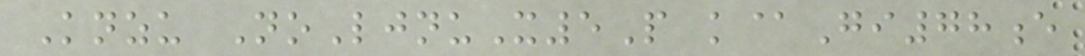Knzu NoLjnuX5P k@Gi78e
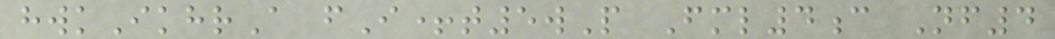hwkIkhrA fI+t5wP Fml4c Nf4
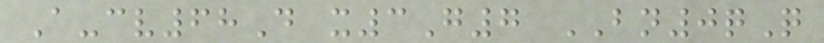A-cv68D x3G7 BN0qQ
